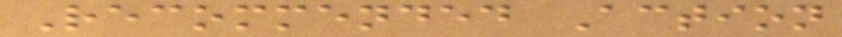Recommended Action
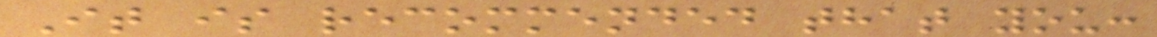It is recommended that you:
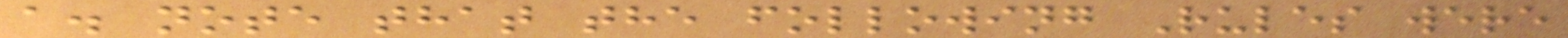a. note that the following Rules were
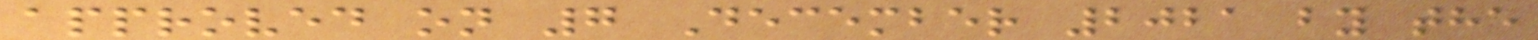approved on 7 December 2021 by the
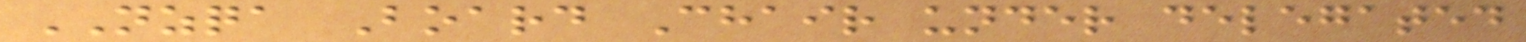NZQA Board Chair under delegated
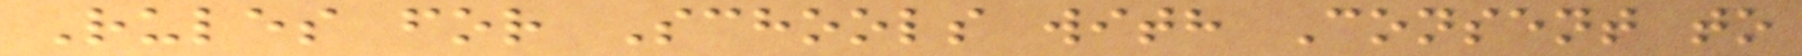Rules for Schools with Consent to
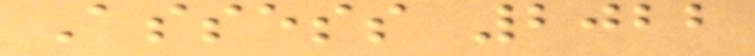Assess 2022
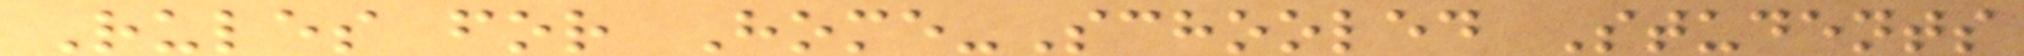Rules for Home-Schooled Students
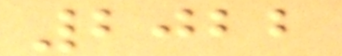2022
